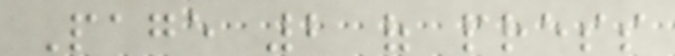Page 2 of press
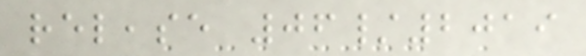release 06/2019
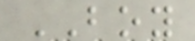BOY
